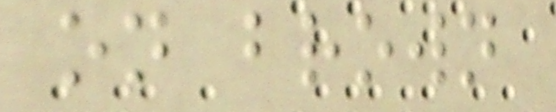on brown
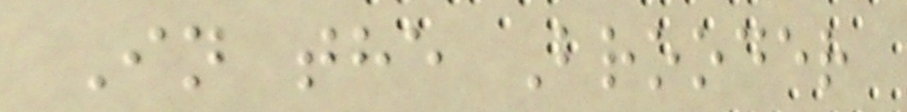In the Brooder
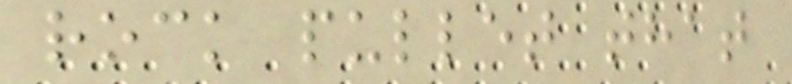rock pullet that
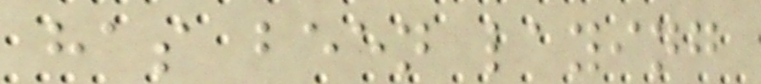has been laying
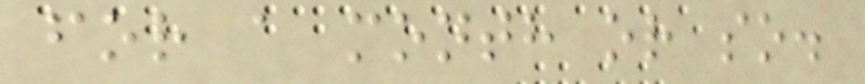for a month or so.
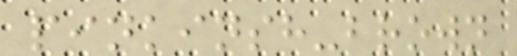pinkinsh-brown
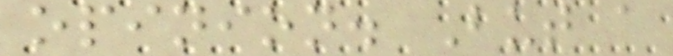opinion. But a
